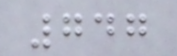747
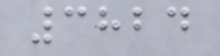3824
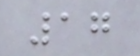17
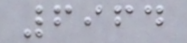6964
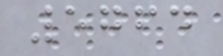5764
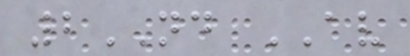2ND AV
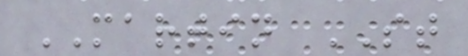MARTIN ST
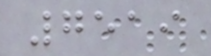7519
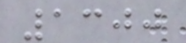1300
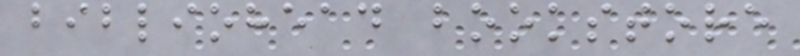bibliohead bookstore
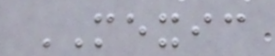MEXIC
